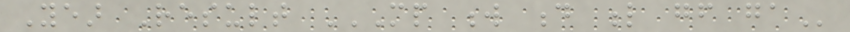Year Result MP W D L GF GA
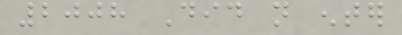2008 Did not enter
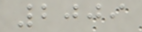2009
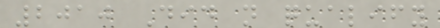2010 Did not qualify
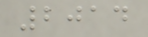2014
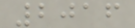2016
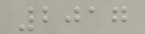2017
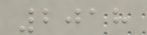2018
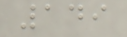149
